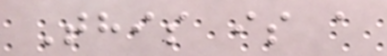This is a
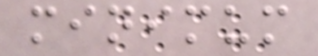minimum
